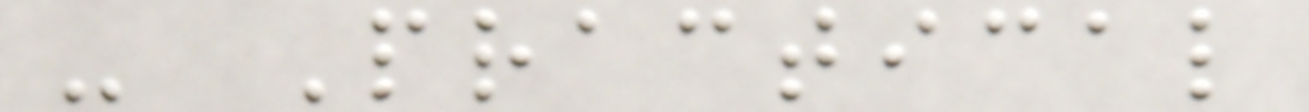- Practical
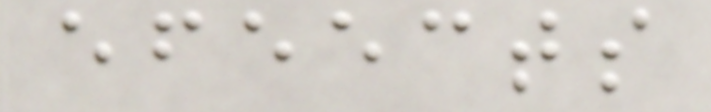efeects
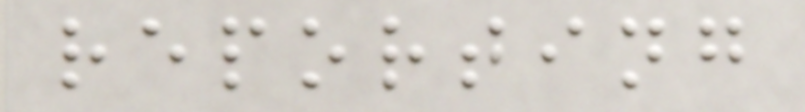reporting
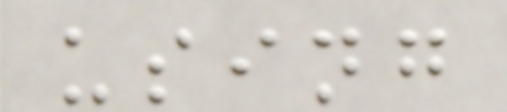using
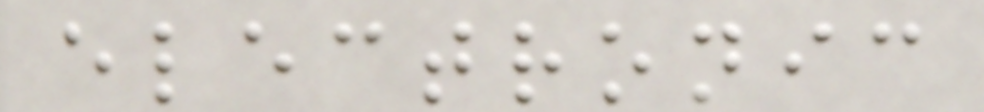electronic
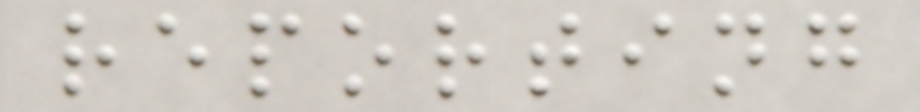reporting
